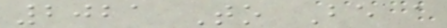2021 To Be a
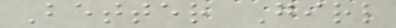Better Girl
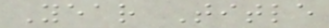Year Title
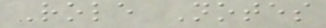Role Notes
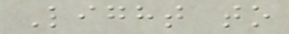Light to
